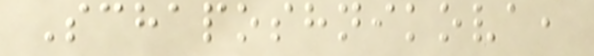Schaposhnikova,
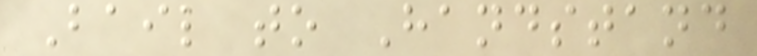Bail to Handstand
